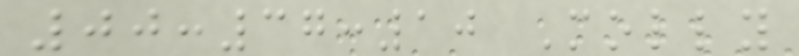00:37:10 Molly
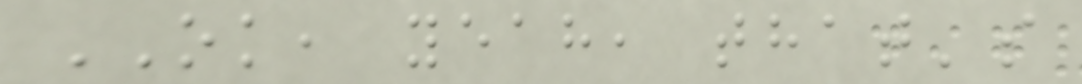OK, yeah, that's
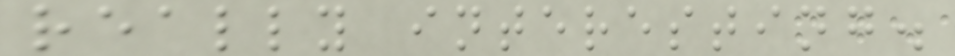really interesting.
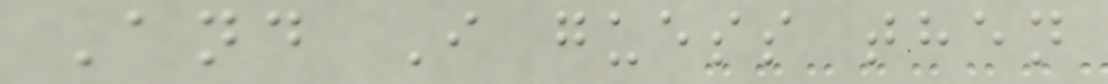And I guess then
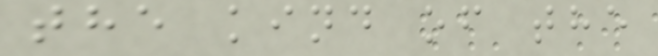the kind of the
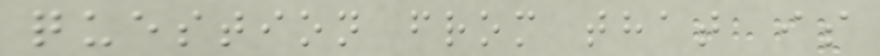question from that is
